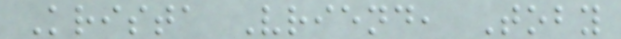Krista Vriend, Toby
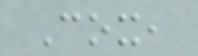Cox,
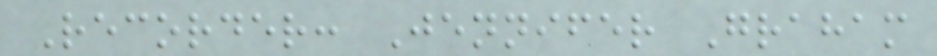Recorder: Jennifer Graham
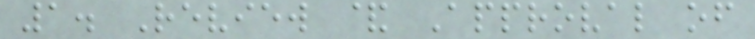1. Review & Approval of
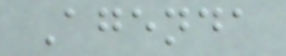Agenda
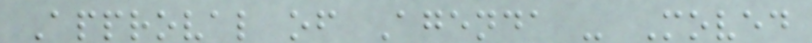Approval of Agenda - Moved
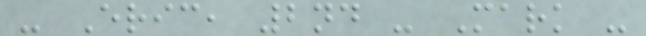- Eric, 2nd - Mark -
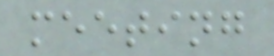meeting
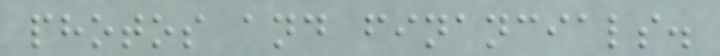photos and financials.
